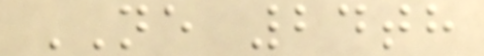NE 24th
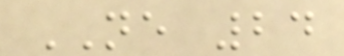NE 24
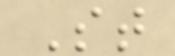St
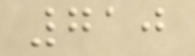710
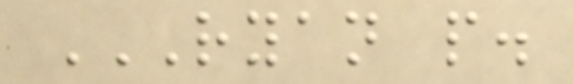RYAN P.
